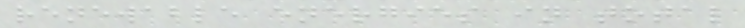renewable energies in total
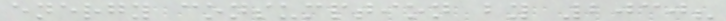energy consumption by 2030?
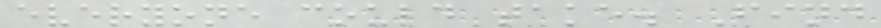everyone could take. Find
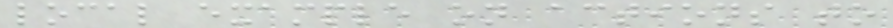local example on actions to
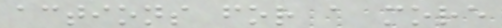actions for a more
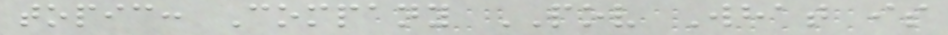topic: Company POV What is
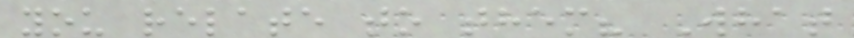you relate to them? What
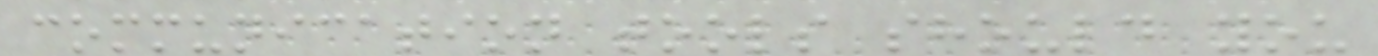communication tools should you
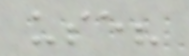use?
